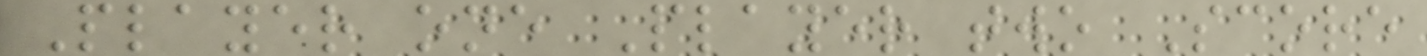Player one Player two Score
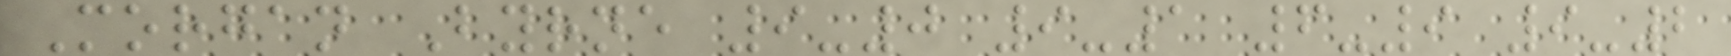Morgan Byrne 9-0 9-1 6-9 9-2
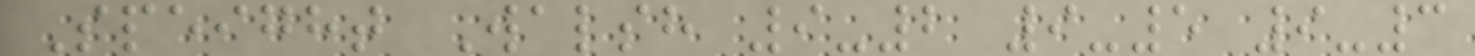Speight Walsh 9-2 9-5 9-3
